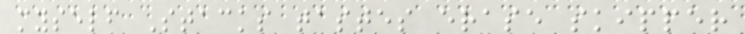myself Stacks tastes erase skipper
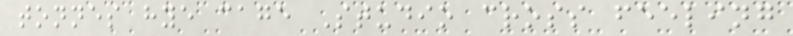tonnes hye cage Studio cross feeling
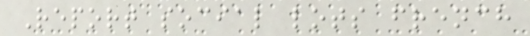Report social lots french
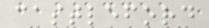castleford
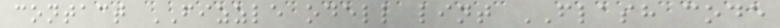contact FIZZLE odell lint FLASH code
